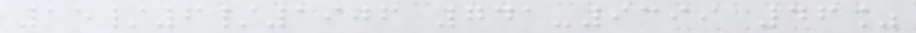15/6/1906 741-9399 46%
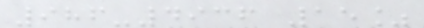986-4936 15%
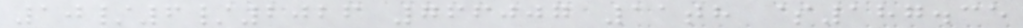10/6/2026 766007 11th $187.35
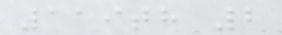119th 2
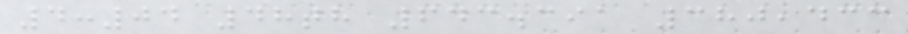4:04 48th 643.391 380,433
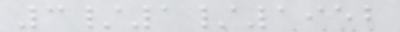3/1/1952
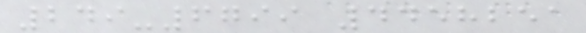249-6799 4458251
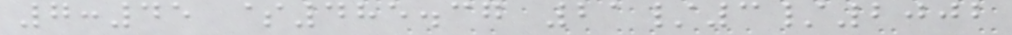7:45 $485.37 21/3/2002
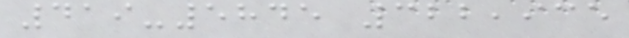419-5845 322,935
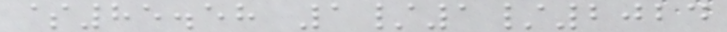$85.58 1/1/2024
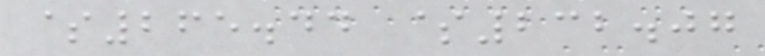$265.44 $232.07
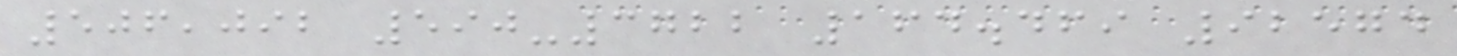506,092 590-3722 164.469 92574
